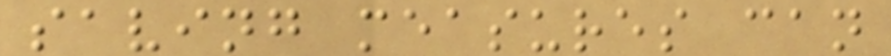saving measures can
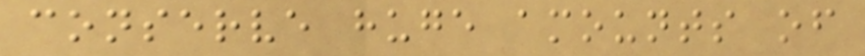conserve huge amounts of
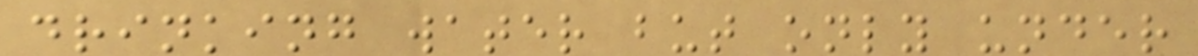drinking water but only under
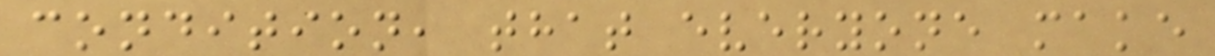condition, that everyone make
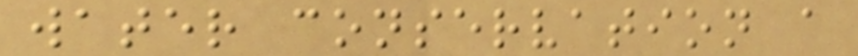water conservation a
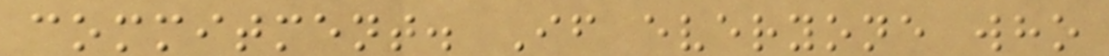commitment. If everyone who
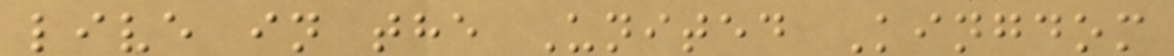live in the United Kingdom
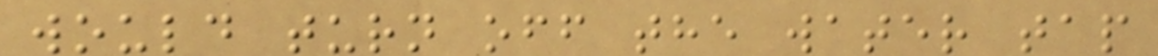would turn off the water tap
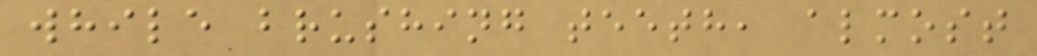while brushing teeth, almost
